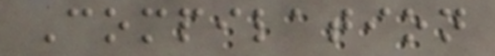Compilation
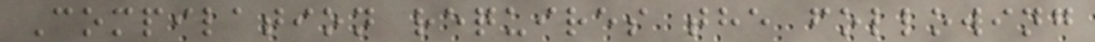Compilation requires the following
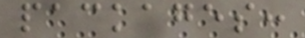packages:
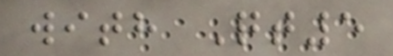with Qt5
